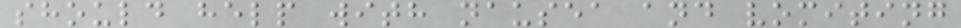should help with nausea and vomiting
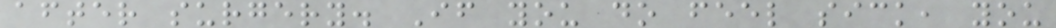after surgery. If you do feel sick, you
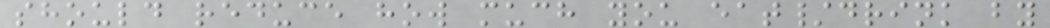should reduce how much you eat/drink by
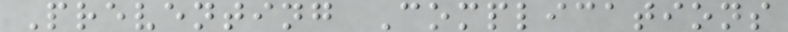Preventing Complications
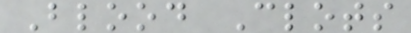Blood Clots
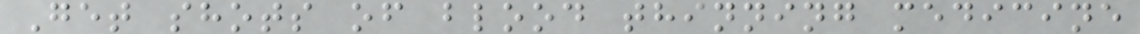Get shots of blood thinning medicine
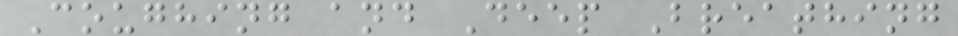Coughing and Deep Breathing
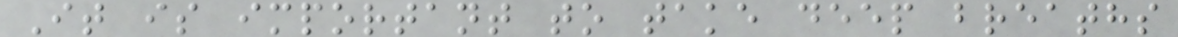It is important to take deep breaths
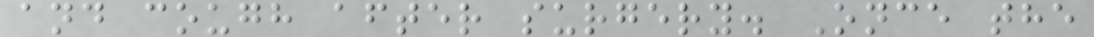and cough after surgery. Once the
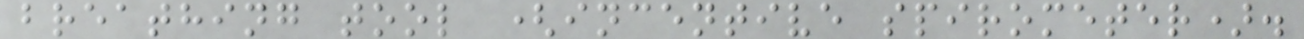breathing tool (incentive spirometer).
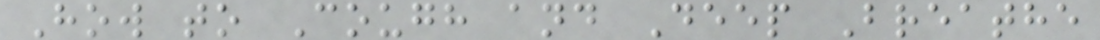How to Cough and Deep Breathe
